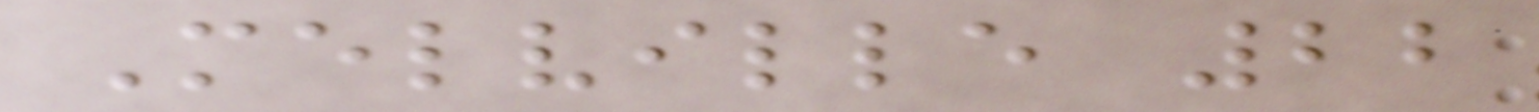Melville 22
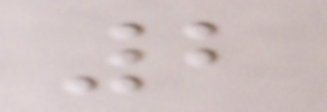2
